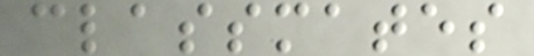classmates
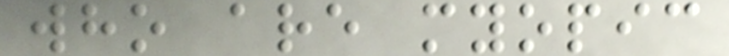who are myopic
